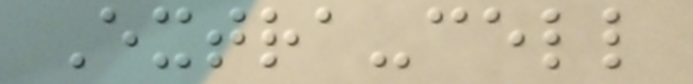Extra-cell
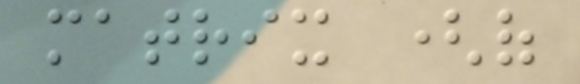matrix (of
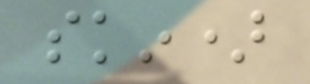skin)
